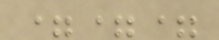===
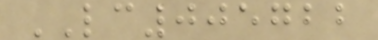LC005722
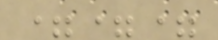===
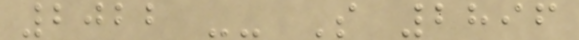2022 -- S 2896
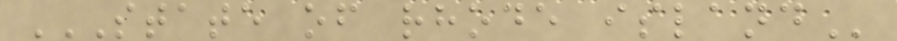STATE OF RHODE ISLAND
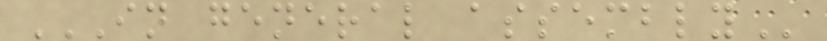IN GENERAL ASSEMBLY
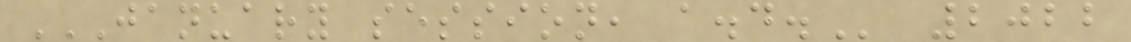JANUARY SESSION, A.D. 2022
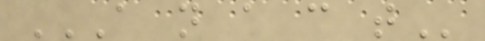A N A C T
